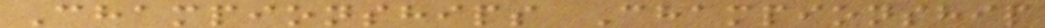Championships Championship
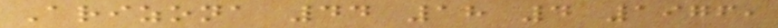Arizona 44 18 4 1976,
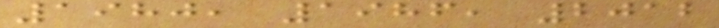1980, 1986, 2012
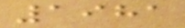1981
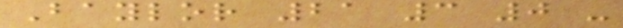Baylor 21 3 0 -
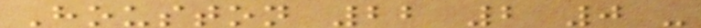Houston 22 2 0 -
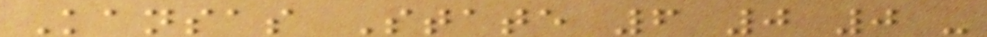Kansas State 6 0 0 -
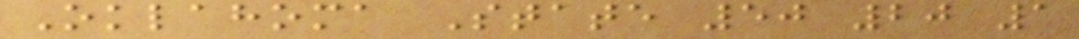Oklahoma State 50 20 1
